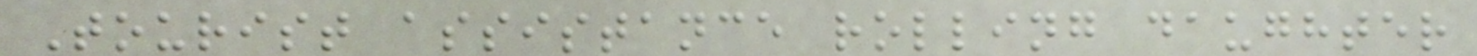Tourist assistance rolling daughter
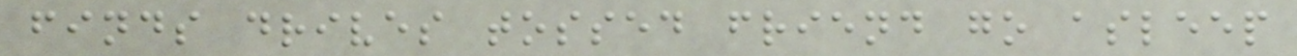finds drives tossed friend go asleep
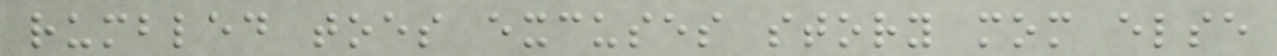rumbled toes excuses story mom else
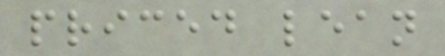priced lean
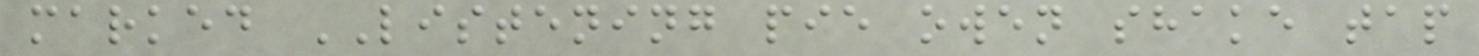marked LISTENING pie owen shake tap
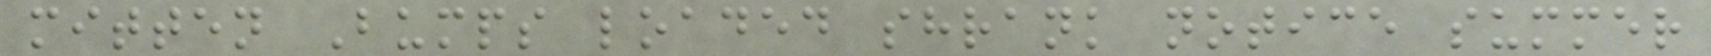mitten Bumps loaded shrank notice summer
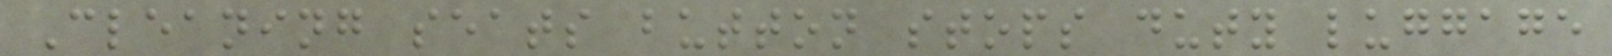Cleaning seats button stops duty luggage
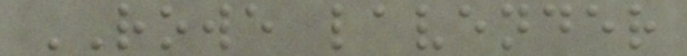ROWE lavender
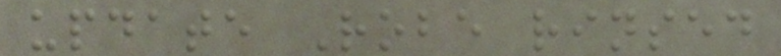update Robe rinsed
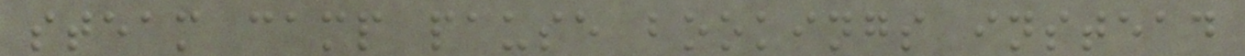steam camp pause bookings instead
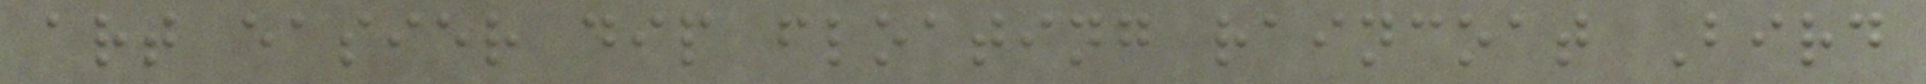art easier dip floating raincoat Bird
